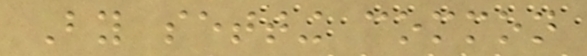By setting common
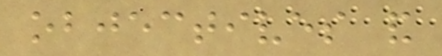objectives and
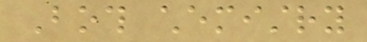Both chemistry
